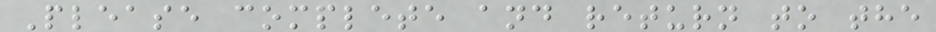Please complete and return to the
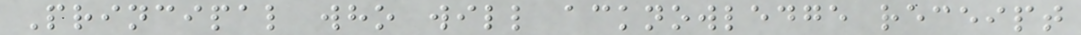Principal who will acknowledge receipt
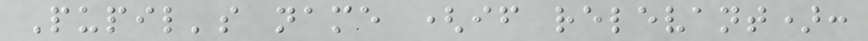Pupil's name (if relevant):
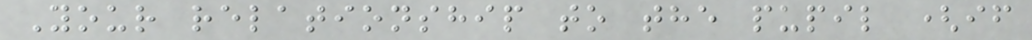Your relationship to the pupil (if
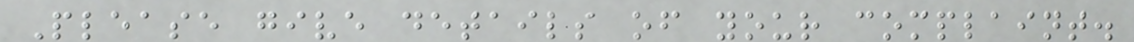Please give details of your complaint.
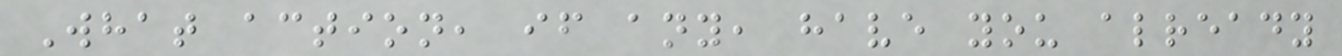What action, if any, have you already
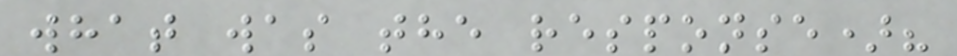what was the response)?
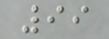99
